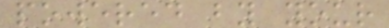powered by your
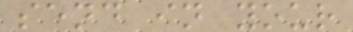send in your
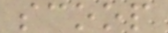scoop
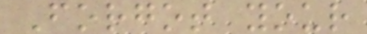Forgot your
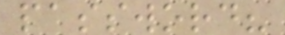password?
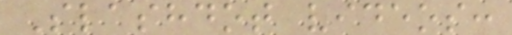Slashdot videos:
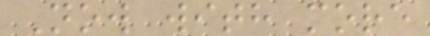Now with more
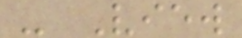- View
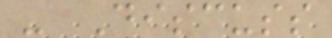- Discuss
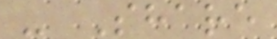- Share
